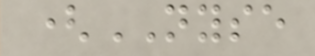(NYSE
